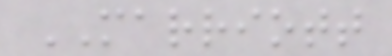MARRIOTT
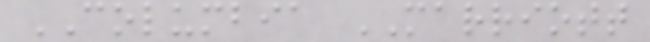COLUMBIA MARRIOTT
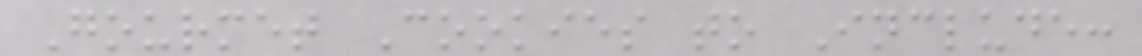Gourmet Cookies to Include:
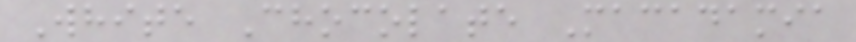White Chocolate Macadamia
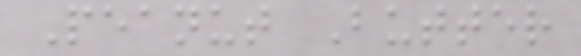Peanut Butter
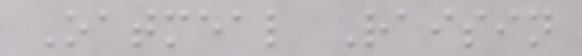Oatmeal Raisin
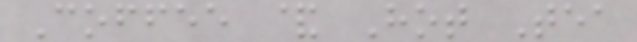Coffee & Hot Tea
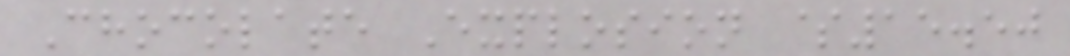Chocolate Explosion $15.50
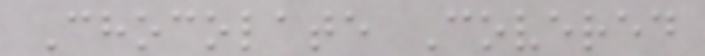Chocolate Covered
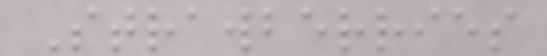Strawberries
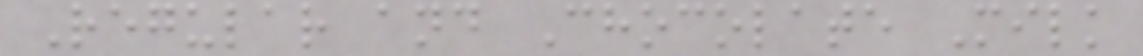Regular and Chocolate Milk
